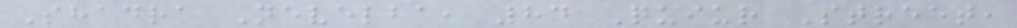Shadra Nevelba, 84 Quiur Street,
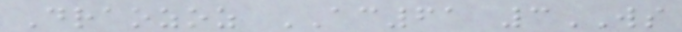Draozoz AC61 3WS
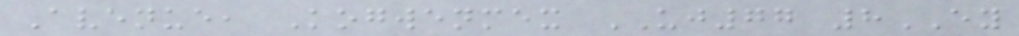Avenue, Kogwenmex UJ77 8EY
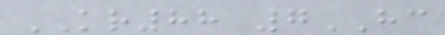KR88 7HC
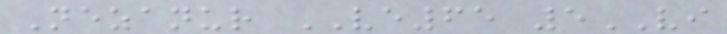Nezanur VE65 5VI
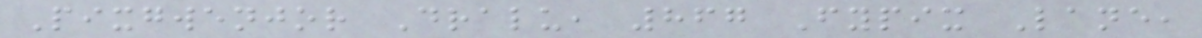Pixgwenjor Dralu, 867 Fypix Lane,
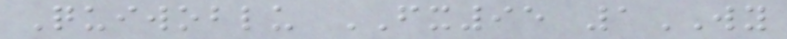Quiwoblu FX95 1WY
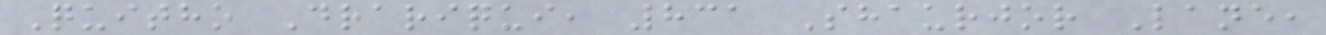Quitho Drariqui, 831 Shaurjor Lane,
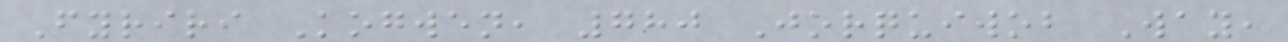Fyriri Kogwen, 780 Jorquiwob Way,
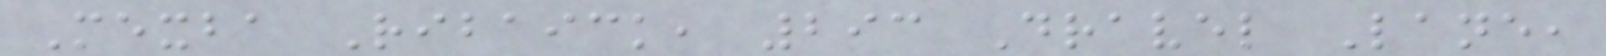Mexba Ribaick, 293 Dravel Lane,
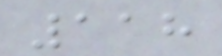118
